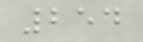254
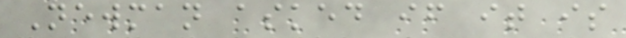Newman asked if it is
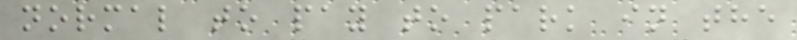normal to pay to park in the
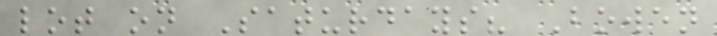lot on Saturdays? Bowen
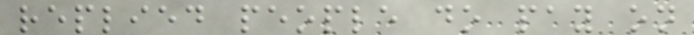replied people do pay on
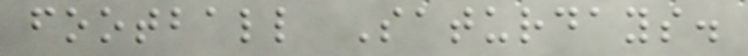football Saturdays.
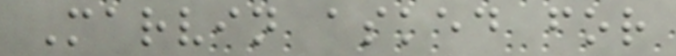Marvin asked for
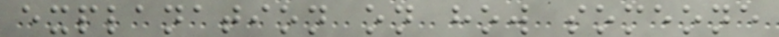explanation on how someone
